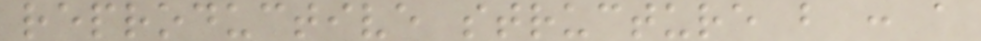reproductive structure b : a
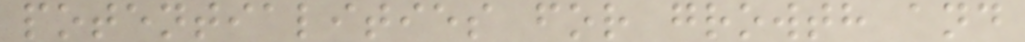potentialities for growth and
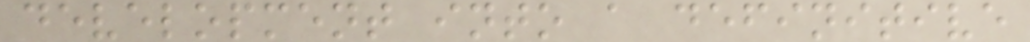development into a definitive
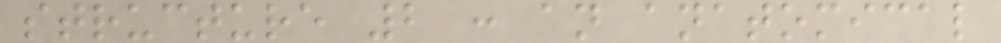structure 2 : an anatomical
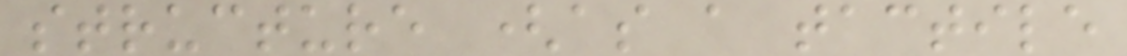structure (as a tactile
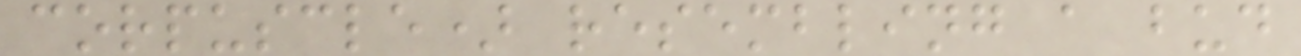corpuscle) resembling a bud
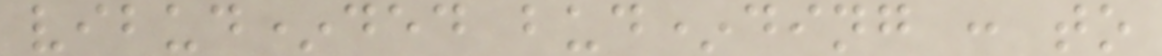vibud*ded bud*ding : to
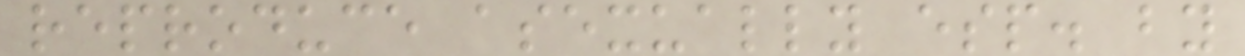reproduce asexually esp. by
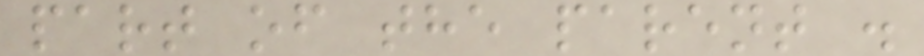part of the parent .
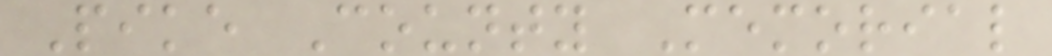Pike County Memorial
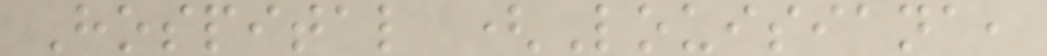Hospital (Louisiana,
